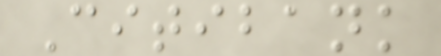Citibank
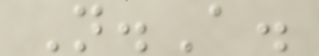N.A.
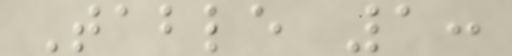Table 1:
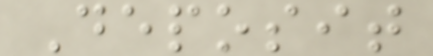Deposit
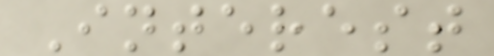Interest
